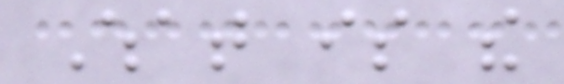What is the
